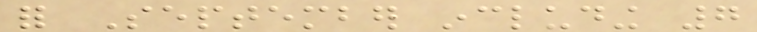for September including 7
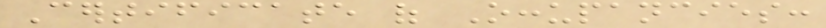Certificate of Occupancies:
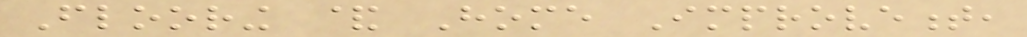Flooring & Home Improvement,
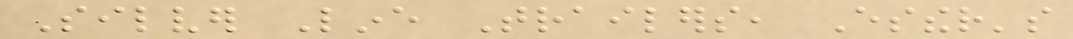Silver Line Trailers, Esther's
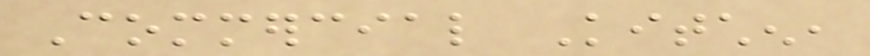Commercial Kitchen,
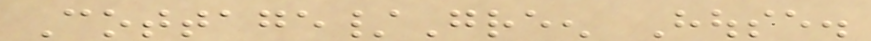Cottage/Green House.
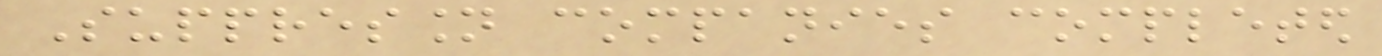Suppression companies completed
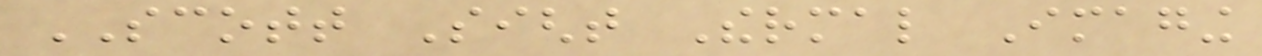SCOTT Sight Thermal Imaging
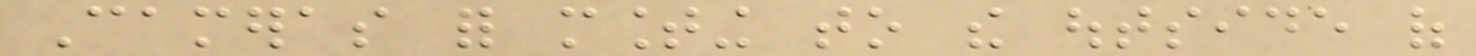Cameras for mounting to the outside of
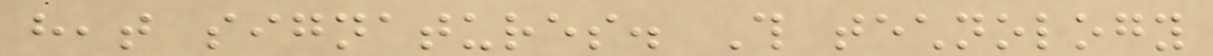heat signatures. This technology
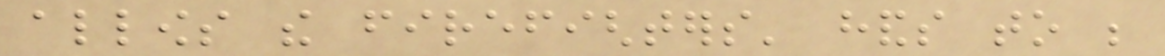allows the firefighters' hands to be
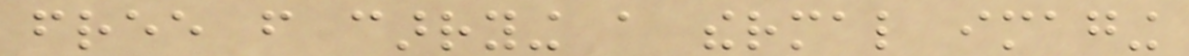free from carrying a thermal imaging
